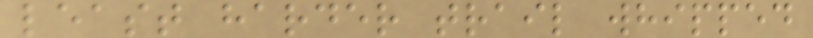least harder trail whipped
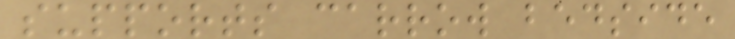supports carrow bedside
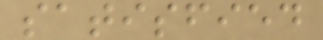satisfied
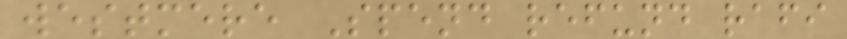westmere Spend refund rafi
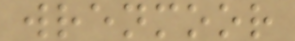wrenmoor
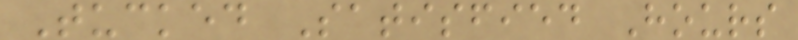Tucked Satisfied Hours
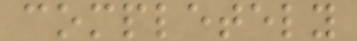completely
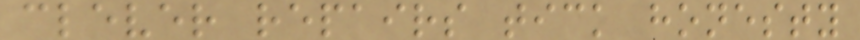clever repairs tick honesty
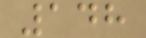148
